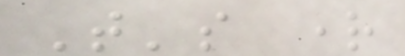That's right
